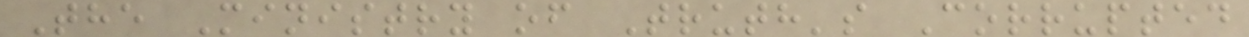The Ministry of Truth's Corrupted
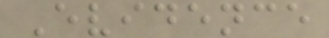Evidence
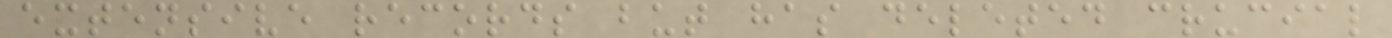extensive records but has deleted crucial
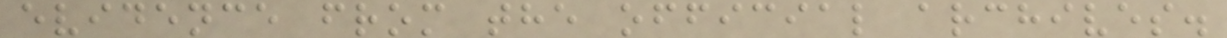evidence from the official archives.
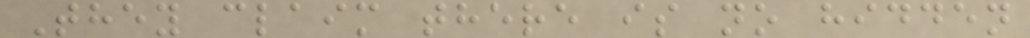They claim there is no hidden
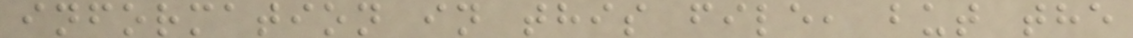information in this file, but the
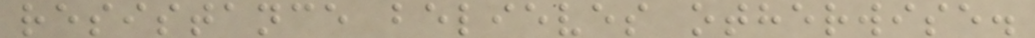resistance believes otherwise.
